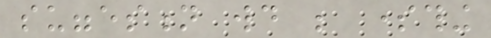suggestion would be something
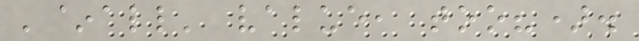'~all' value, too?).
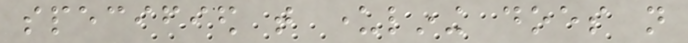specified that underlining does not
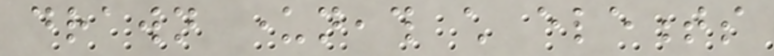drawn underneath child elements
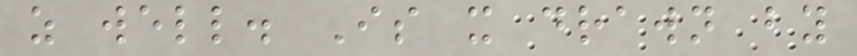as well. Is it drawn by
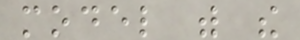model with the
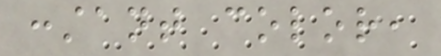constant color,
